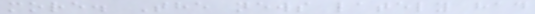more. The news lately had
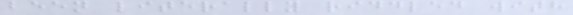been literally riddled with
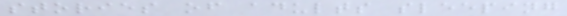stories of adults sleeping
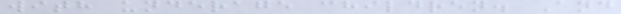with underage children. And
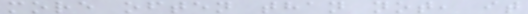more often than not, it
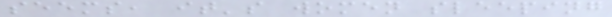seems, it's women sleeping
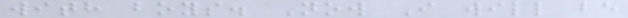with boys. Now I will be
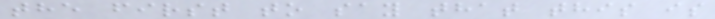the first to say that this is
